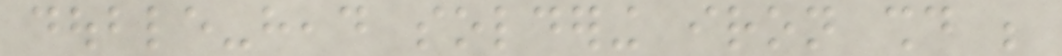double-head soldering iron should be
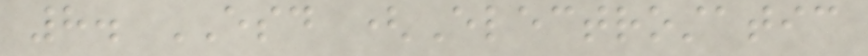8. ESD (Electrostatic
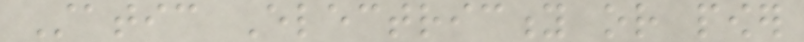Static Electricity or power
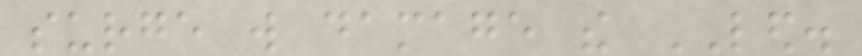surge will damage the LED.
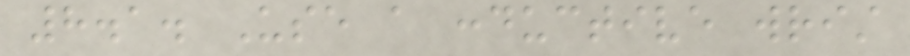8.1. Use a conductive wrist
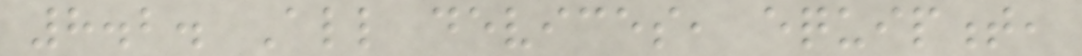8.2. All devices, equipment,
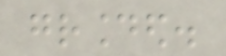grounded.
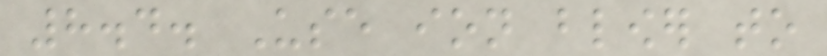8.4. Use ion blower to
